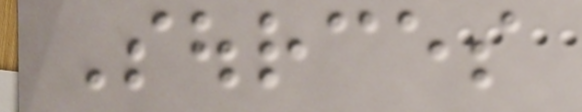Sources
